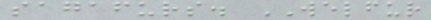sagafurs. WELFUR
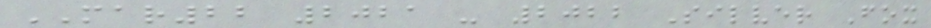MAR22 2021 - 2022 Silver Fox
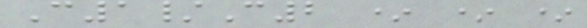C1/C2 * * *
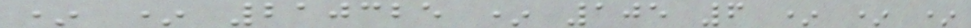* * 210325 * 105 6 * * *
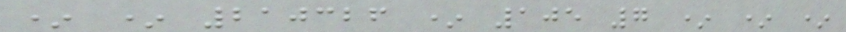* * 210326 * 105 7 * * *
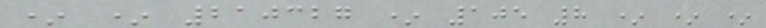* * 210327 * 105 8 * * *
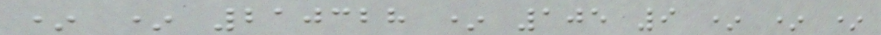* * 210328 * 105 9 * * *
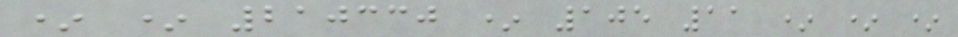* * 210330 * 105 11 * * *
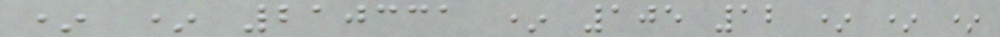* * 210331 * 105 12 * * *
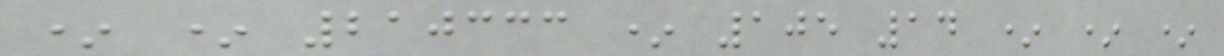* * 210333 * 105 14 * * *
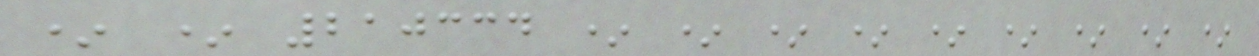* * 210334 * * * * * * * * *
